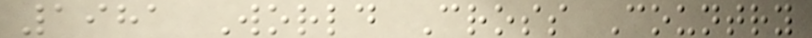1981 World Cross Country
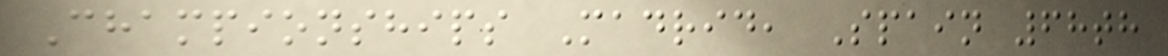Championships Madrid, Spain 68th
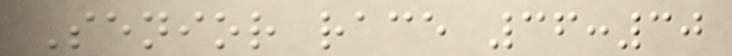Senior race 36:30
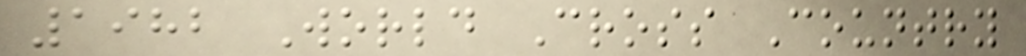1982 World Cross Country
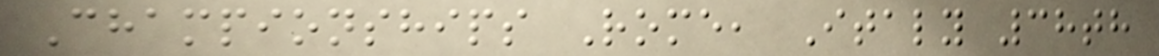Championships Rome, Italy 38th
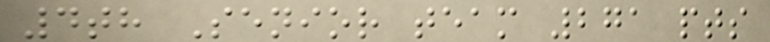4th Senior team 271 pts
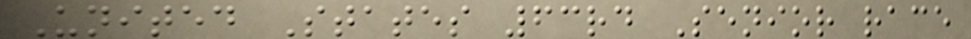United States 63rd Senior race
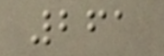261
